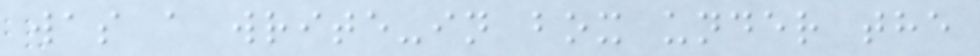was a write-in box under the
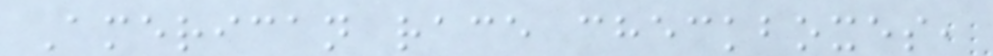American race checkboxes,
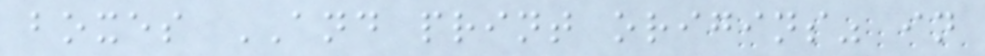boxes AND print origins" in
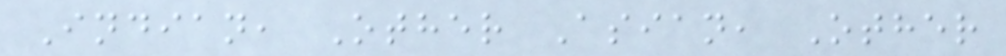Indian, Other Asian, Other
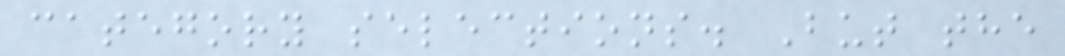category selections. But the
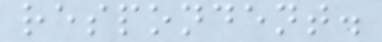respondent.
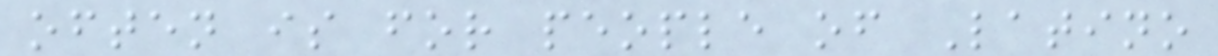often is for people of Latino
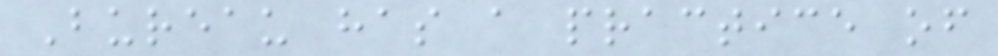Bureau has a practice of
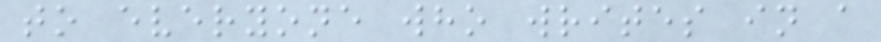to everyone who writes in a
